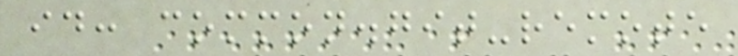id: common.git-remote
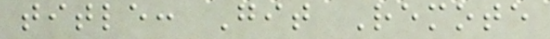title: Git Remote
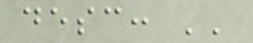desc: ''
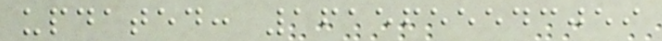updated: 1615655543059
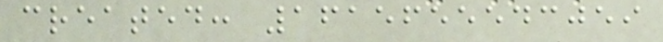created: 1615655543059
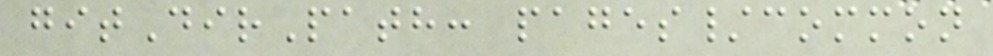gitDirPath: pages/common
